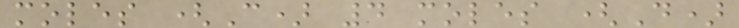moles (C) 4 moles (D)
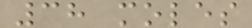38 moles
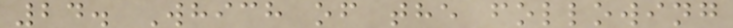24. Which of the following
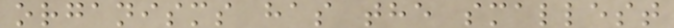organisms has the smallest
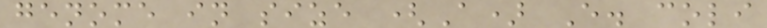genome in size (A) E. coli
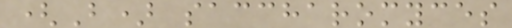(B) saccharomyces
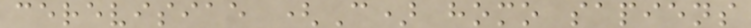cerevisiae (C) homo sapiens
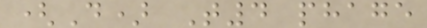(D) T4 phage
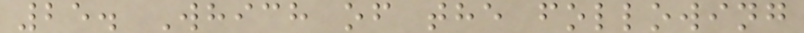25. Which of the following
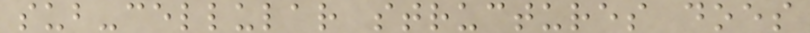sub-cellular structures does
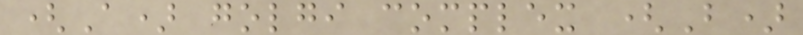(A) golgi complex (B)
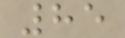85
